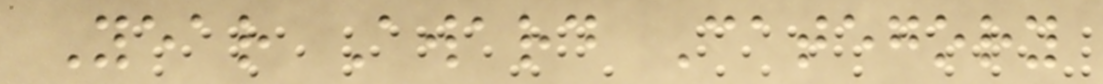Year Award Category
